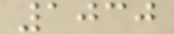1030
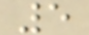5
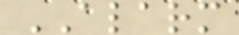ALARM
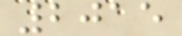2015
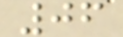06
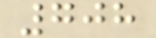708
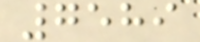7589
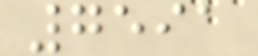7591
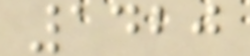1420
